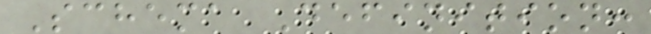Schema Definition:
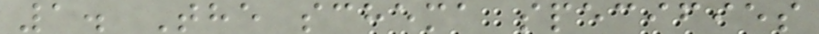1. The schema specifies
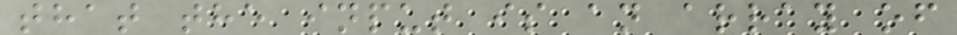that the input is an array of
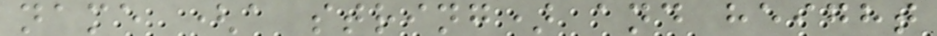name (a string) and height
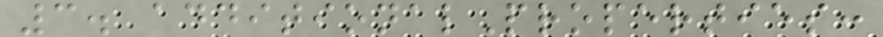3. additionalProperties:
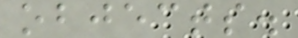objects.
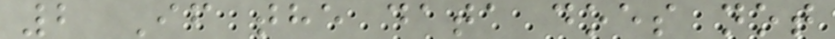2 If the data does not
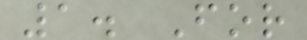1. For
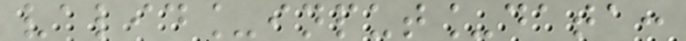valid_input_data:
